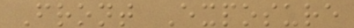Front Exposure
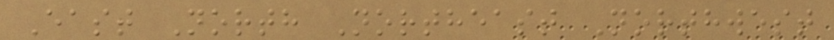East North Northeast Northwest
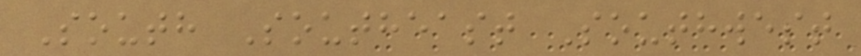South Southeast Southwest
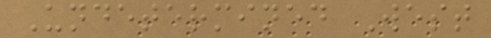Undetermined West
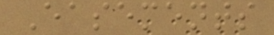Easements
